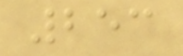253
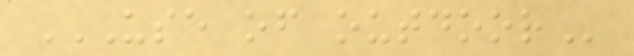USE OF OUTDOOR
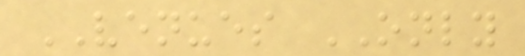VENUES ONLY
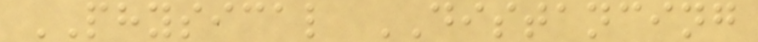PHYSICAL DISTANCING
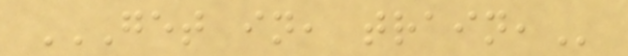GET IN, TRAIN,
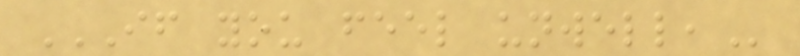IF YOU FEEL UNWELL,
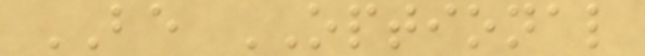BE OPTIONAL
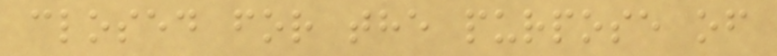closed for the purpose of
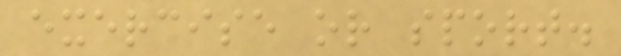exercise or sport.
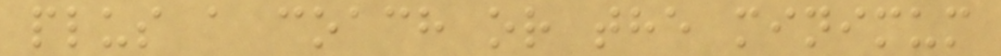plus a coach or the minimum
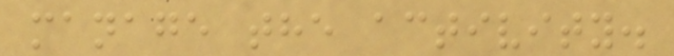manage the activity.
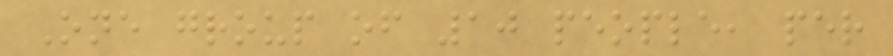One group of 10 people, per
